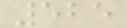525
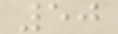50
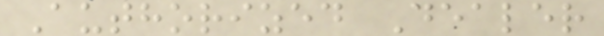Authorized Dealer
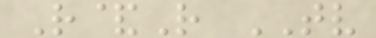R&R TV
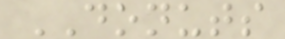DONUTS
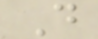D
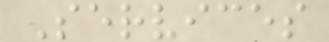Services
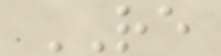RE
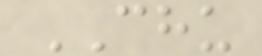CHU
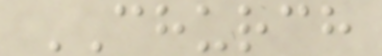CHURCH
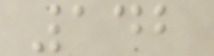142
